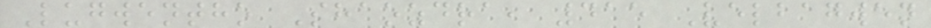Lugwentho Shaozdra, 415 Velbagwen
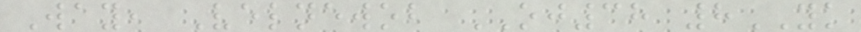Way, Velnewob OJ38 8YK
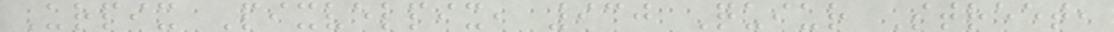Urpix Pixvelpix, 930 Quiur Street,
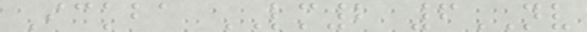Ickba LM2 6NV
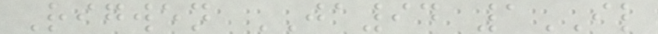Rigwen JA94 1IL
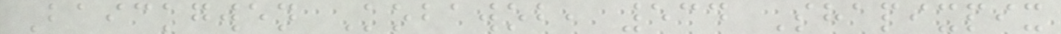Baickgwen Kobawob, 534 Shapixpix
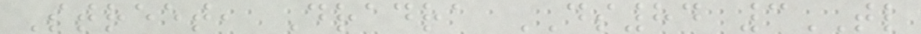Street, Dradra DS84 3TL
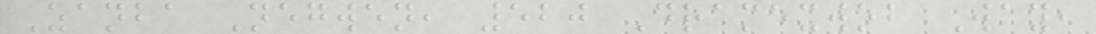Zanba Negwen, 520 Dramexwob Way,
